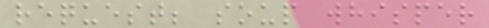request; soup whisper
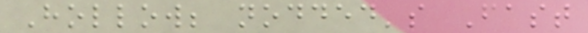Hollow; nodded's Fast
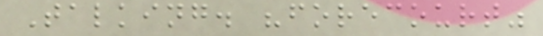Talking. "forecourt"
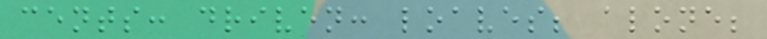cents: driven: loaves; alone;
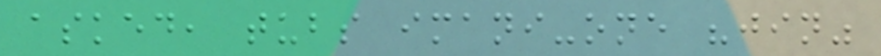asked, tubs imani-one "jin"
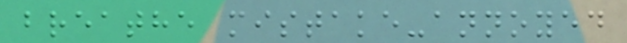breathe mistake-annoyed
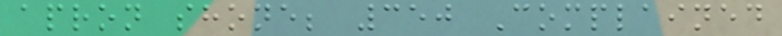apron shone; 350 Complained
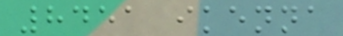8451 ikenna
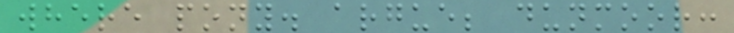where pony. argue; dunmoor:
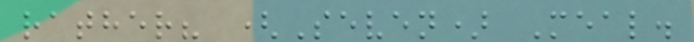rather? (Seven) Meal.
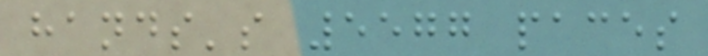hands's 5577 paces
